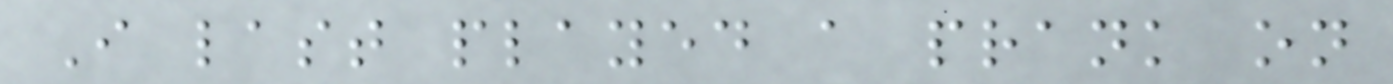I last played a prank on
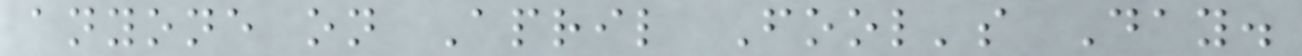anyone on April Fool's Day.
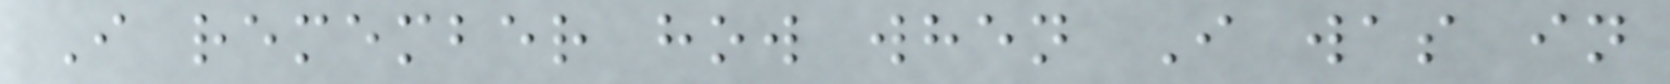I remember how when I was in
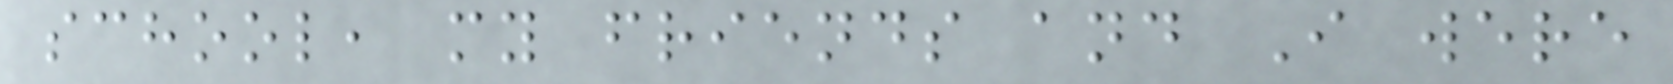school, my friends and I were
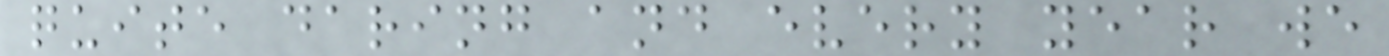quite daring and every year we
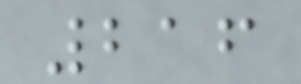216
